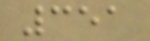351
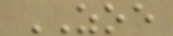ZOE
